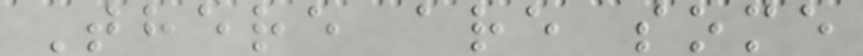There are some
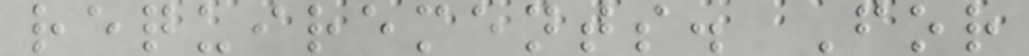requirements. For
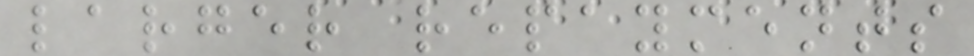larger repayments
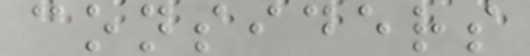considers
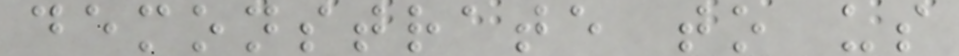demonstrate to us
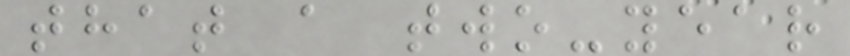that a two-year
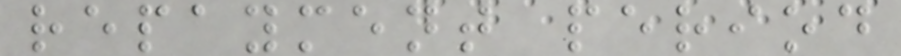repayment period
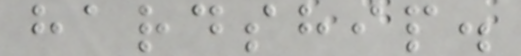hardship.
